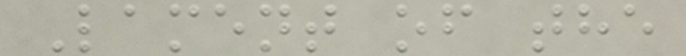Lament of the
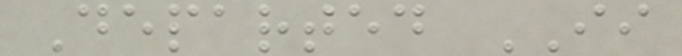Departed II
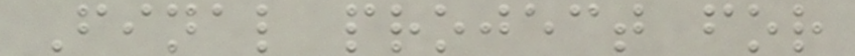Final project for
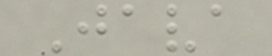Java
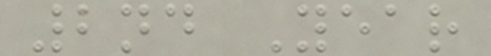2nd Year
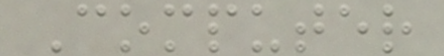Computer
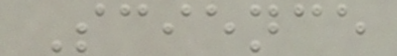Science
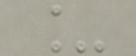_
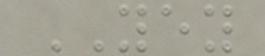YEY
